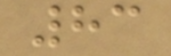83
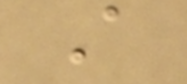A
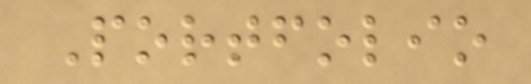Portfolio
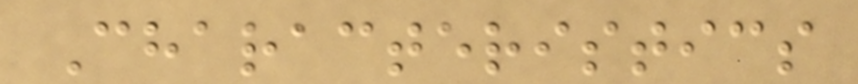Characteristics
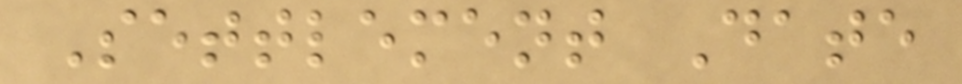Settlement Date
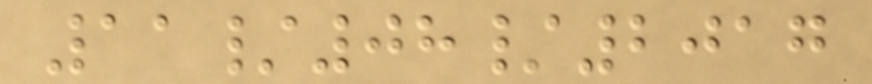11/08/2017
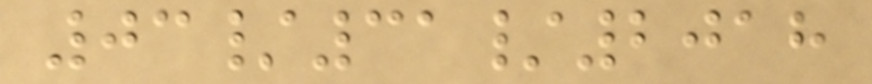03/31/2018
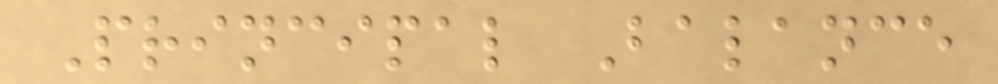Principal Balance
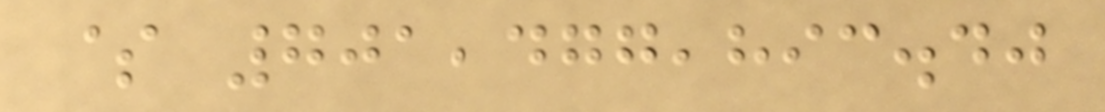$ 701,477,893.40
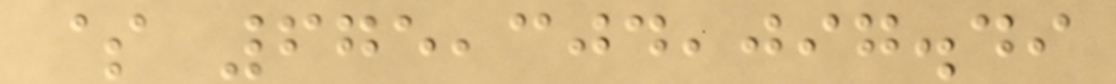$ 675,304,097.49
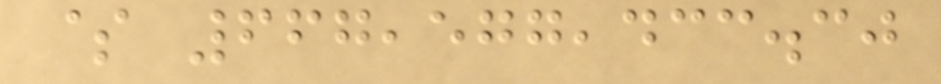$ 667,577,433.30
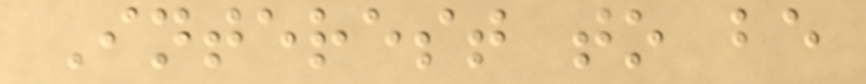Interest to be
